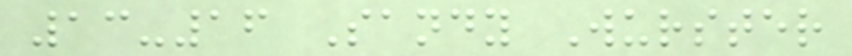13-16 Sandy Wurster
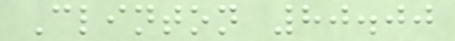Clinton 80.00
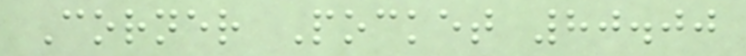Corner Pocket 80.00
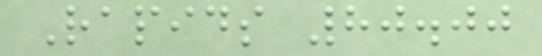Rapids 80.00
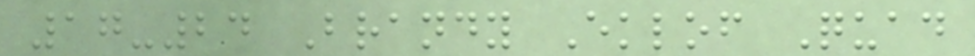17-24 Brandy Eklof Quad
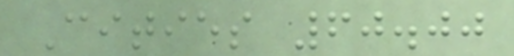Cities 60.00
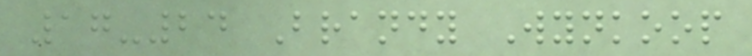17-24 Brandy Wynkoop
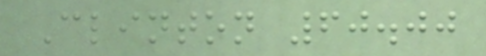Clinton 60.00
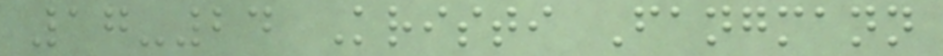17-24 Kristi Fangmann
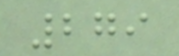279
